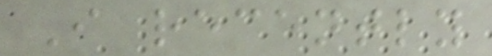I recently
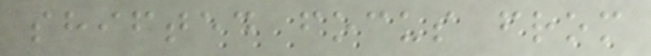shifted focus from
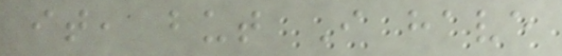it, but I have
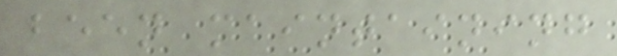been maintaining
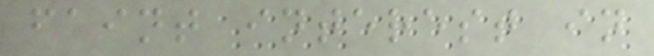faint interest in
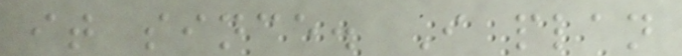it since. I plan
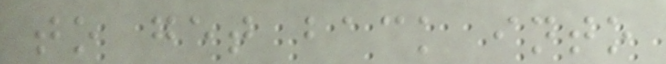to get back into
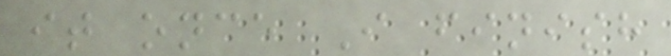it once I finish
